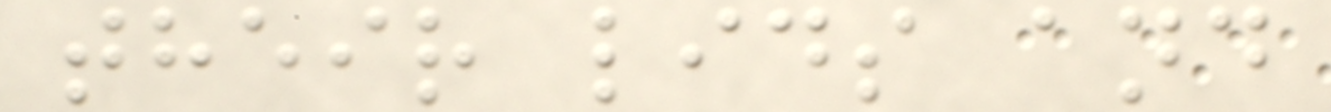their lids and
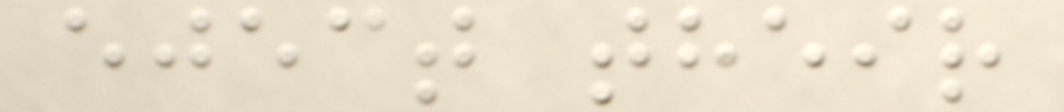eject their
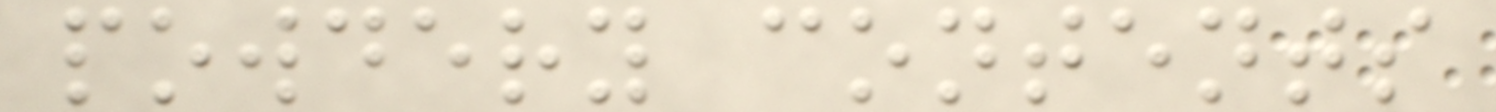powdery contents
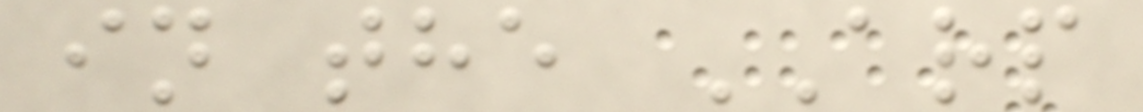in the ARP
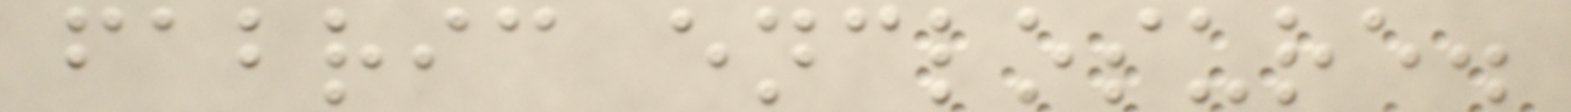fabric enclosure.
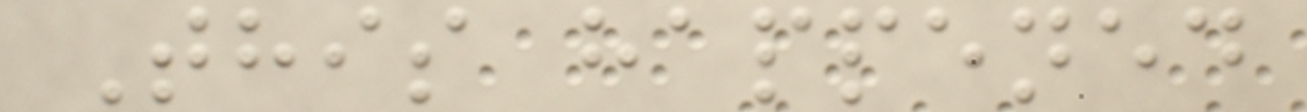This happened
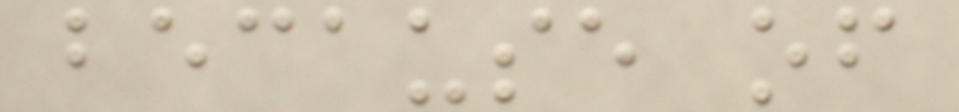because of
